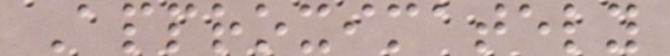Approximately
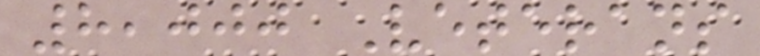8,000 Veterans
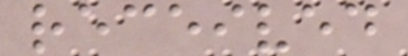received
